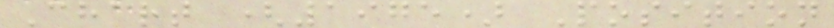Chart (1975) Position
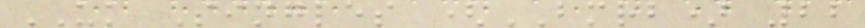UK Singles (BMRB) 22
